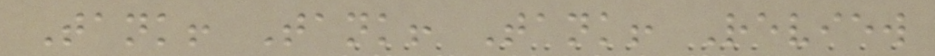Tank! Tank! Tank! Review
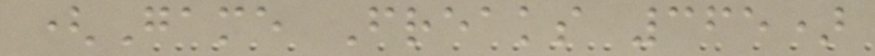(Game Freaks 365)
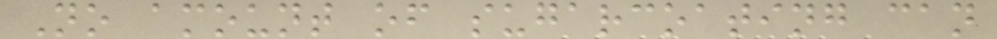No amount of sugarcoating can
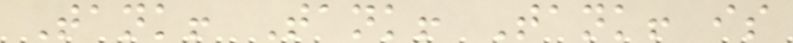Tank! Tank! Tank! is
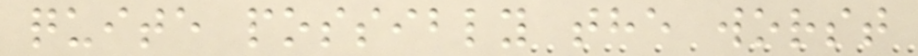quite possibly the worst
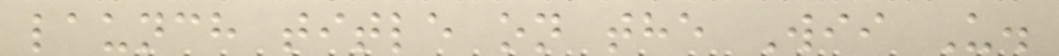launch title on the Wii U.
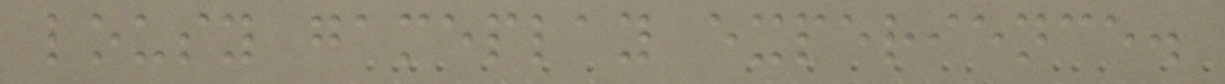lousy gameplay experience.
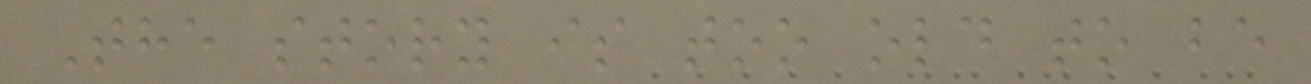The story is too old to be
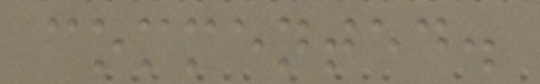commented.
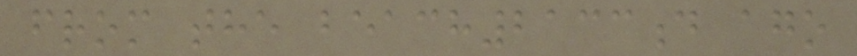from the beach2133d ago
